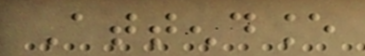Attendance
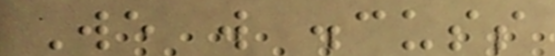We will discuss
